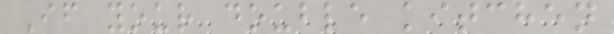If your double kitchen
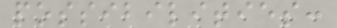possibilities:
